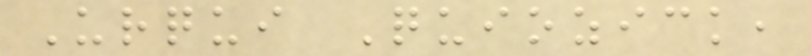Urqui Quiozick,
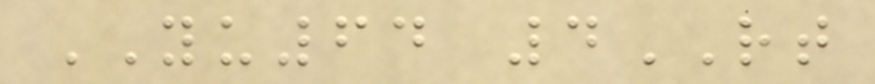YU64 4RT
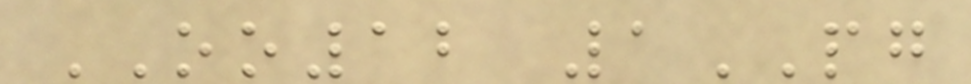OO12 1PG
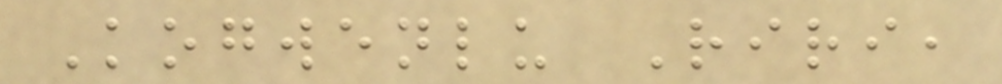Kogwenlu Riri,
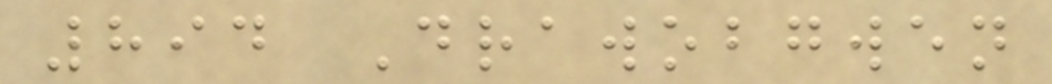894 Drawobgwen
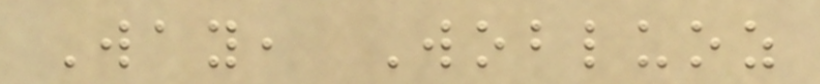Way, Wobluoz
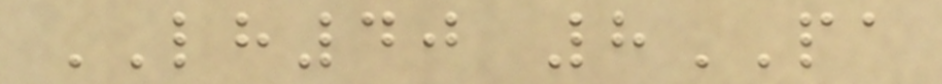LH40 8PA
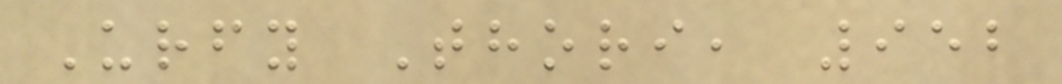Urfy Thori, 952
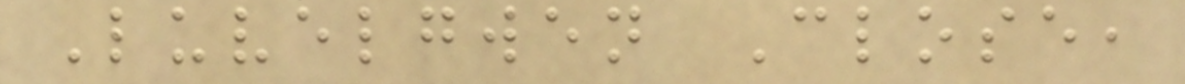Luvelgwen Close,
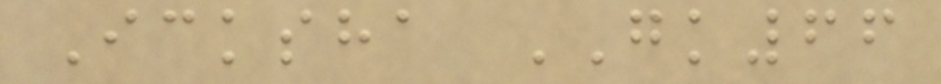Icksha GK66
